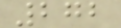272
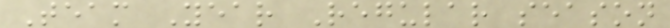Team Year Regular season
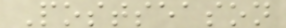Postseason
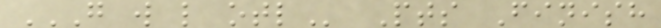G W L OTL Pts Finish
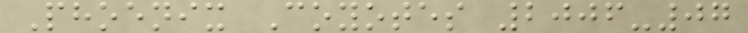Phoenix Coyotes 2006-07
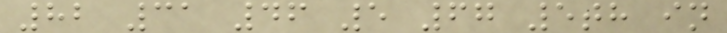82 31 46 5 67 5th in
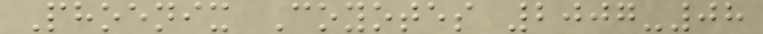Phoenix Coyotes 2007-08
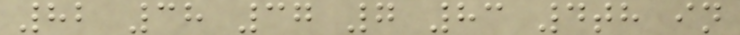82 38 37 7 83 4th in
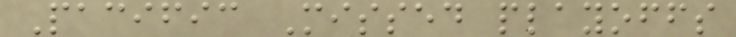Pacific Missed playoffs
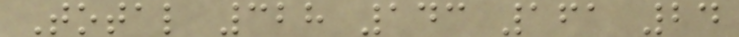Total 328 143 161 24
